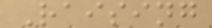Raising
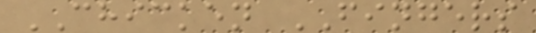CHICKEN FINGERS
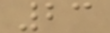23
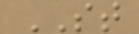ST
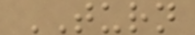TURN
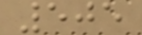505
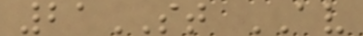21ST AV
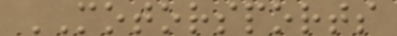MOTORSPORTS
